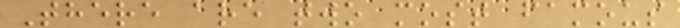There are two most famous
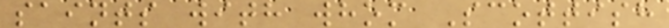saints with whom Scottish
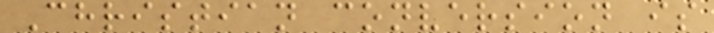Christian conversion is
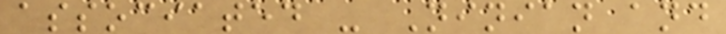associated - Ninian and
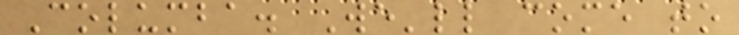Columba. We'll come to
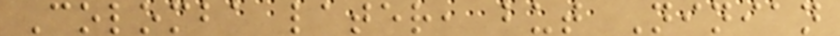Colomba later, but Ninian
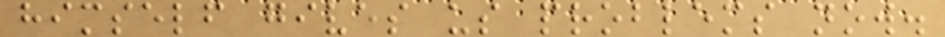himself gives us problems now.
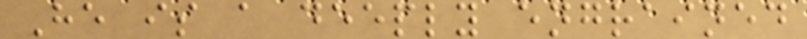He is a deeply engrained
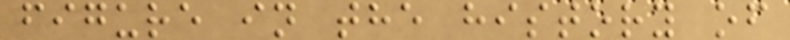figure in the history of
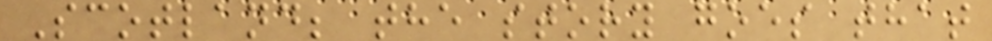Scotland; the story goes that
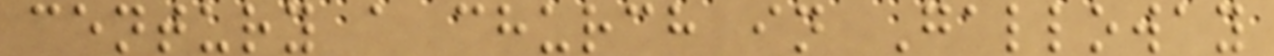century a church in Galloway
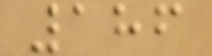186
